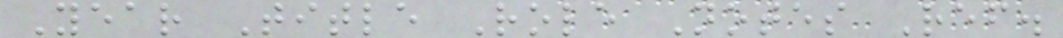Year Title Role Notes Ref.
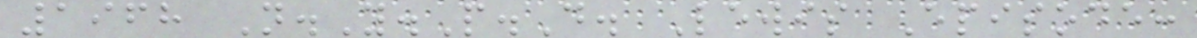1968 N.Y.P.D. Lewis Episode:
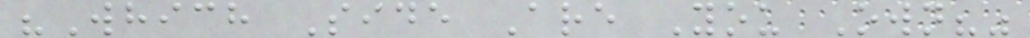"Which Side Are You Own?"
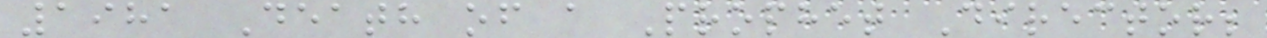1981 Death of a Prophet Director;
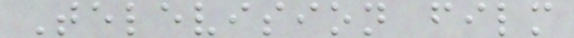Television film
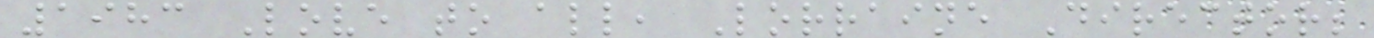1983 Love to all, Lorraine Director;
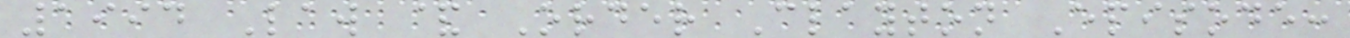1994 Law & Order Clayton Episode:
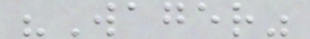"Wager"
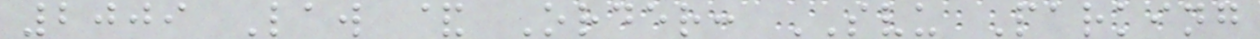2009 Law & Order: SVU Parking
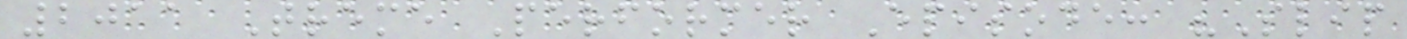2011 Treme Performer Episode: "Slip
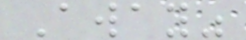Away"
